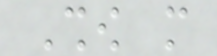Show more
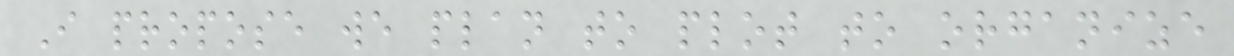I propose we plan to plot to organize
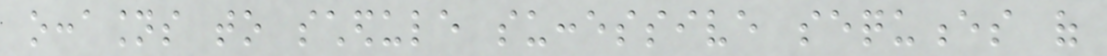occasions to schedule successive sequences of
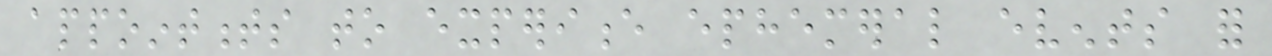appointments to experience ephemeral events for
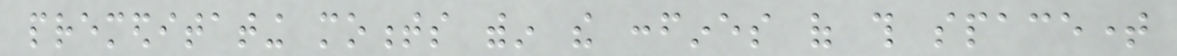premeditating moments within the confines of this spacetime
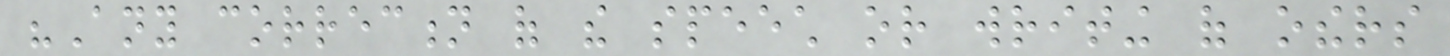"Any correction of the speech or writing of others
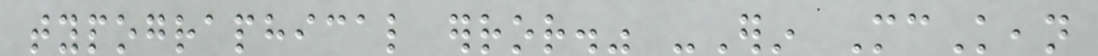typographical error." -Erin McKean
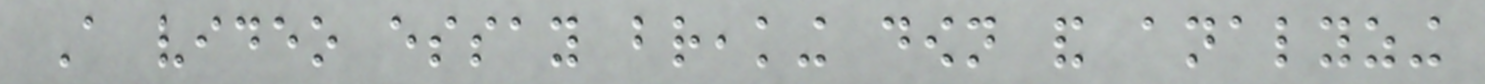A video essay breaking down and analyzing
